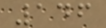146
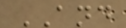AND
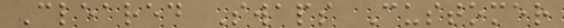Cleared Swaps Customer
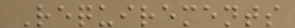Requirements
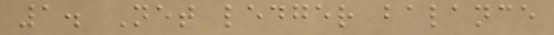1. Net ledger balance
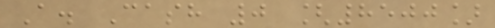A. Cash 0 [8500]
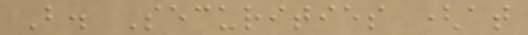B. Securities (at
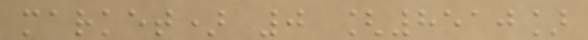market) 0 [8510]
